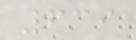639
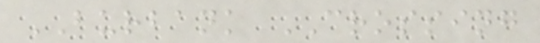BURBANK CROSSING
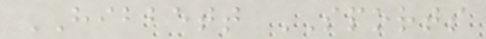HIBBETT SPORTS
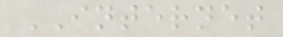INTERNET
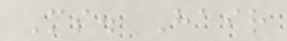Ms. Hair
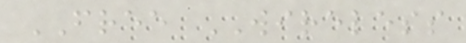FREE WIRELESS
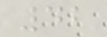42
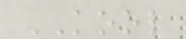KOOL
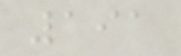191
